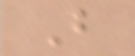But
